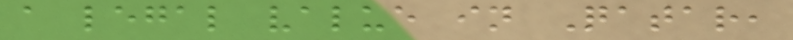a legal value in Qatar,
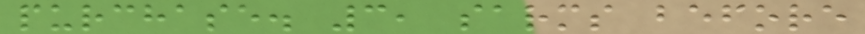purchase. 3, sarms before
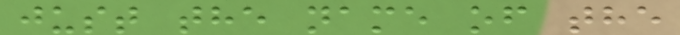just the name of the
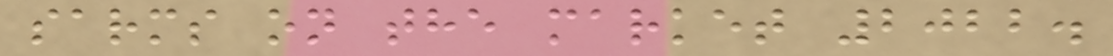sarms on the market 2022.
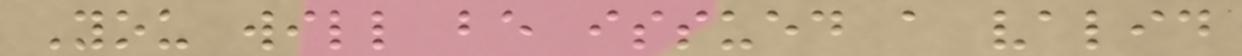You will be issued a valid
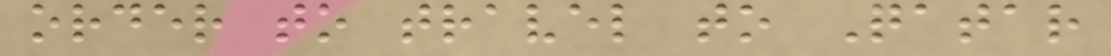order to travel to Qatar
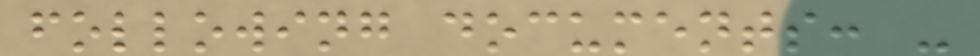following documents: -
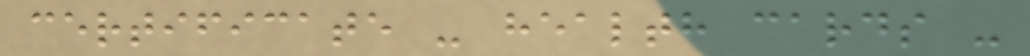certificate - health cards -
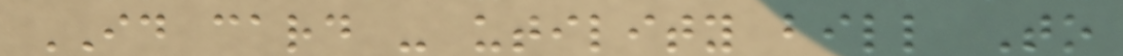ID card - utility bill To
